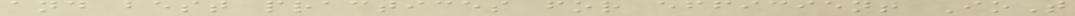and best practices for efficient IoT
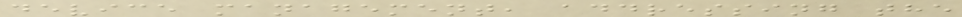device management, addressing the
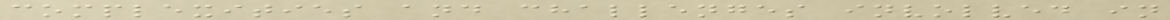complexities and challenges involved in
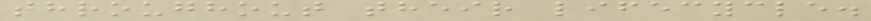throughout their lifecycle.
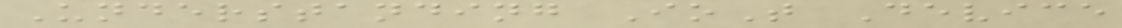Understanding IoT Device
